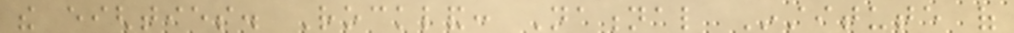the eighties. Rockland: National Institute of
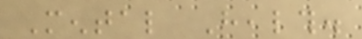Mental Health.
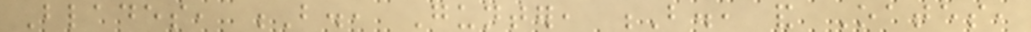Blades, B., Gunter, B., and Oates,
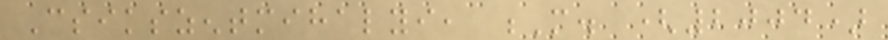Csikszentmihalyi, M. (2004)
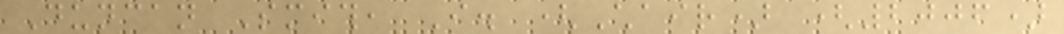Duncan Smith, I. (Chair) (2006)
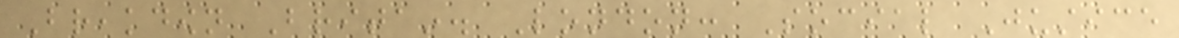Breakdown Britain. London: Social Justice
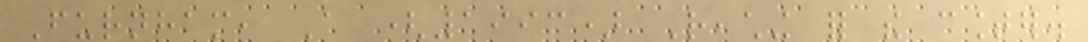Furnham, A (1993) Reaching for the counter.
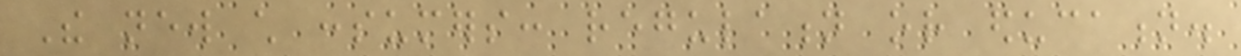The new child consumers: regulation or education.
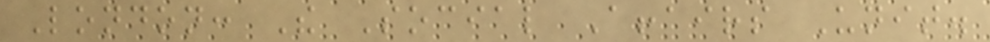London: The Social Affairs Unit.
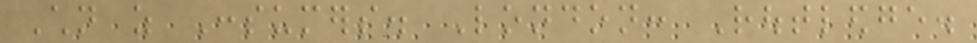Children as Consumers. London: Routledge.
